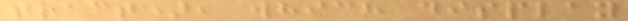tract), which display
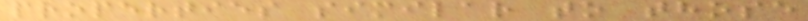properties similar to those
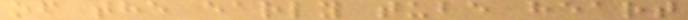of the early tube heart
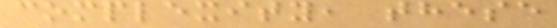complexity, these
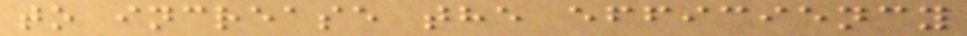to increase the efficiency
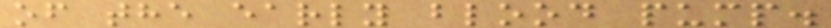of the early blood pump.
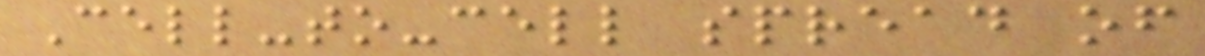Cell-to-cell spread of
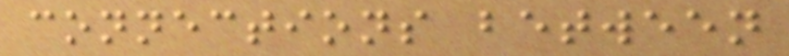connections between
